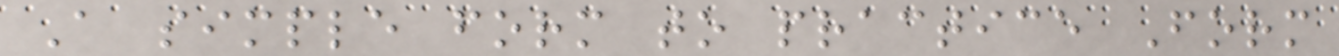A simple form to practice Form
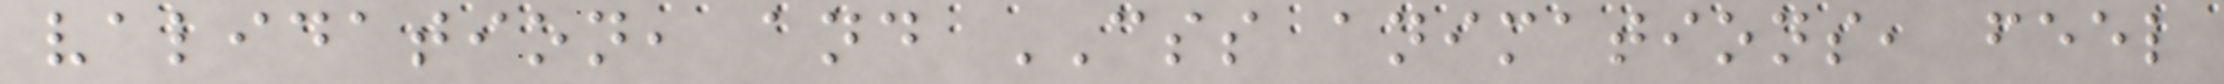validation, and CSS animations, feel
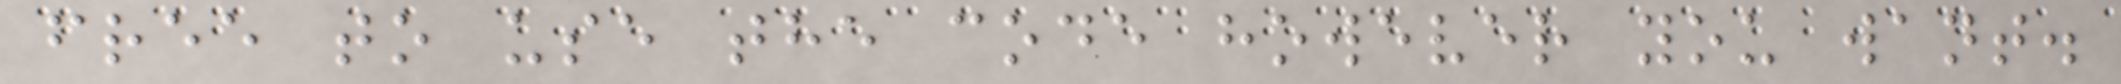free to use the code however you want.
